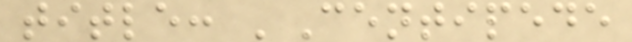title: 'Centipede
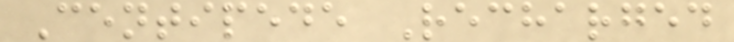Centipede Recharged
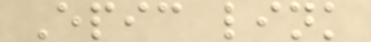Epic link
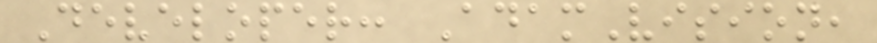Developer: AdamVision,
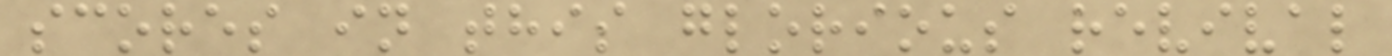scores in this glorious revival
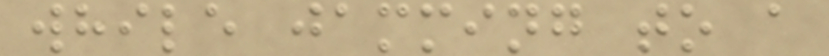while jamming to a
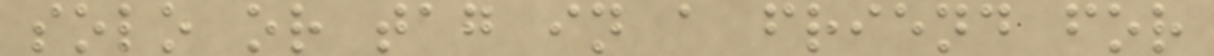solo or tag in a friend for
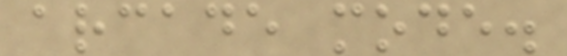arcade mode.
